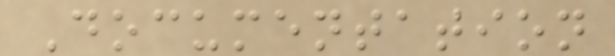Documentation
